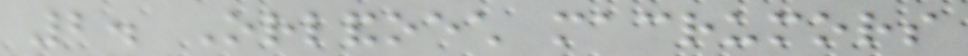2. Orlandoech macrumors
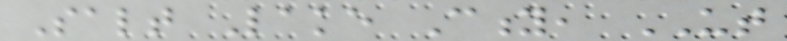Salt Lake City, UT
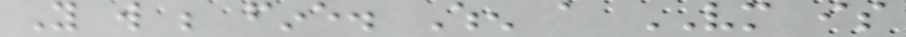You will be fine. When a VM is
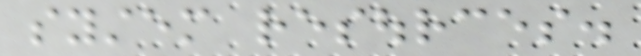system resources.
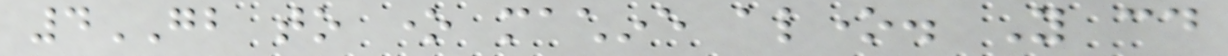4GB to one machine alone. You could
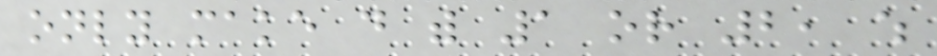only make do with 1 or 2, which
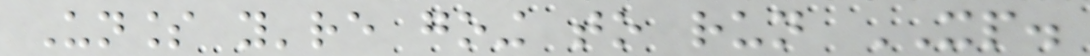Unless you're going to run XP.
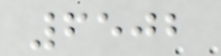6502
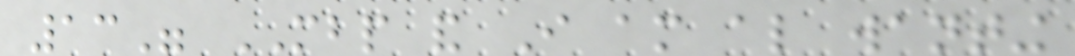13" MBP and I am also wanting
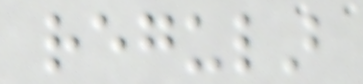regular
